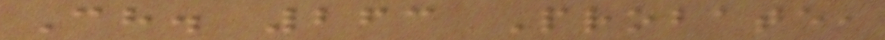Ch. 263 Probate,
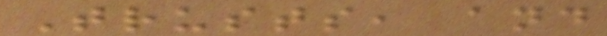Trusts, and
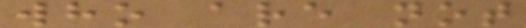who are not
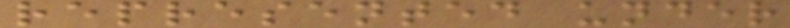represented under
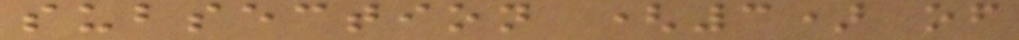subsection (3) of
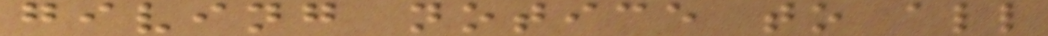giving notice to all
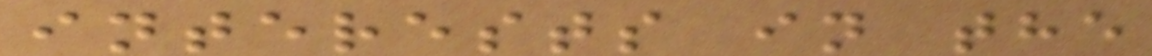interests in the
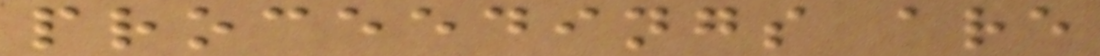proceedings are
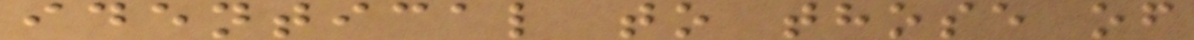identical to those of
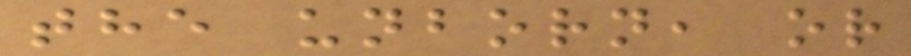the unborn, or
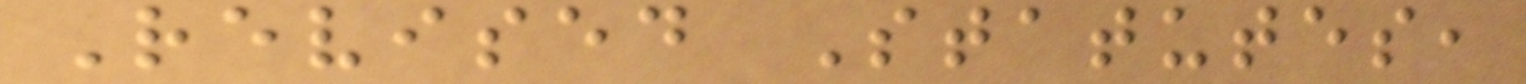Revised Statutes,
